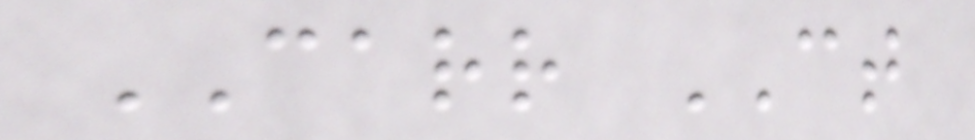CARR CT
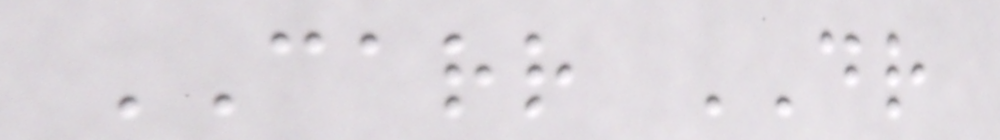CARR DR
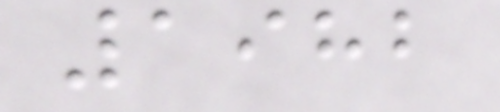1982
